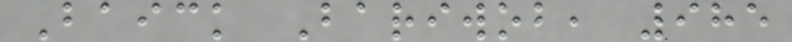Baick Bariwob, 985
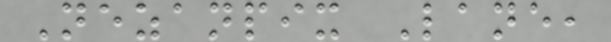Nezanpix Lane,
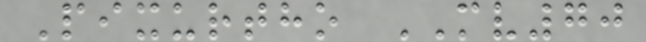Pixurtho MV70
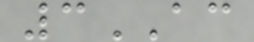3AC
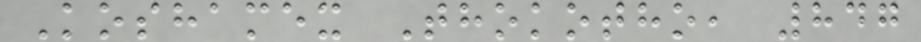Koshamex Thokotho, 847
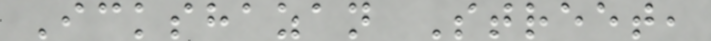Ickshazan Street,
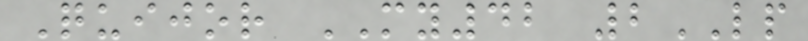Quijor MY42 2LP
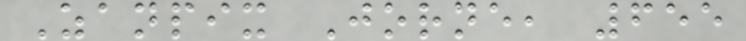Zanpix Jorne, 655
